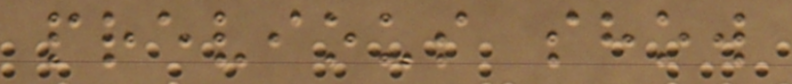previous show
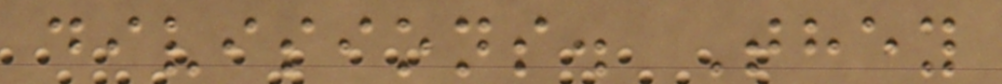divisions. They
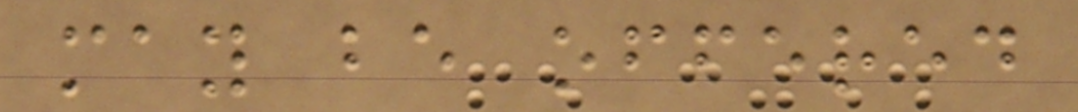may be offered
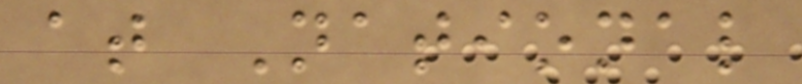at National
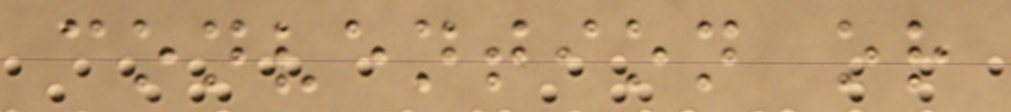convention or
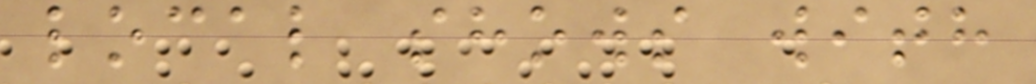local shows with
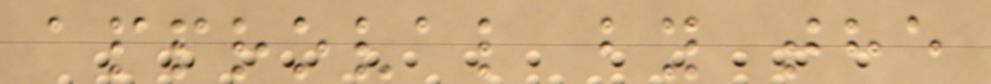approval by the
